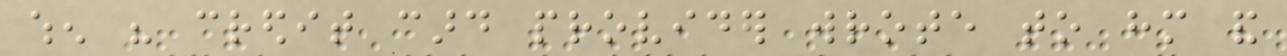when his credit card provider wrote to him and
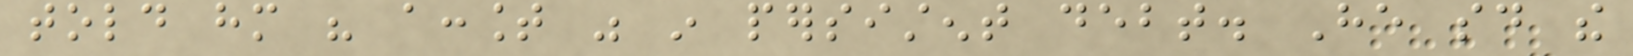told him his account was in persistent debt. He said the
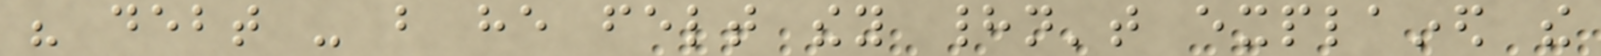his debt - but he felt they hadn't explained the
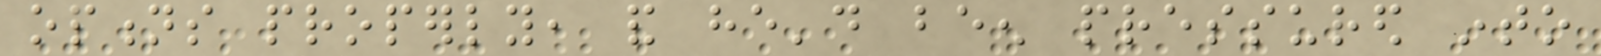options properly, and he'd been pressured into
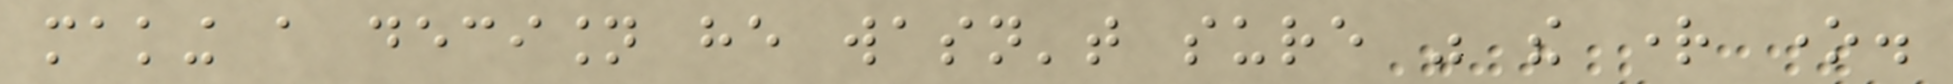making a decision he wasn't sure was the right one.
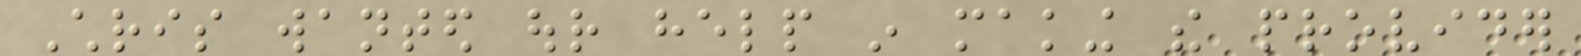Chris wanted our help in making the provider
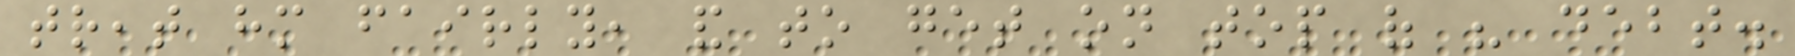treat him fairly, and to get on top of his debt.
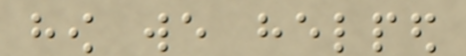how we helped
